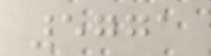5771
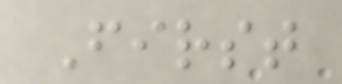First
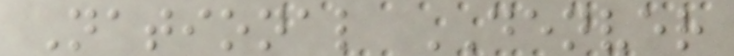National DENVER
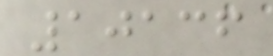10136
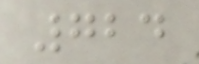724
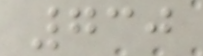730
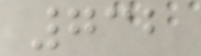732
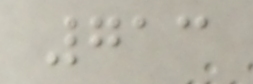713
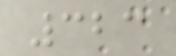323
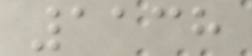1138
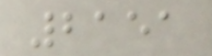2151
